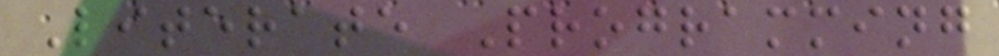Literate Programming
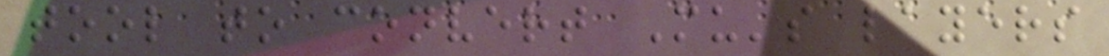tool to convert Mu's layers
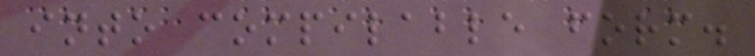into compilable form.
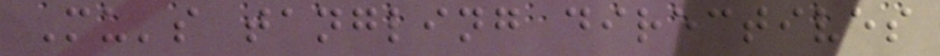Mu's tangling directives
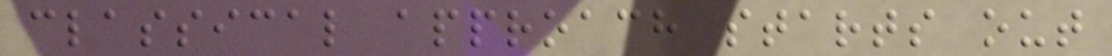classical approach starts out
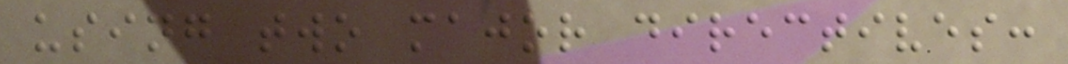using two major directives:
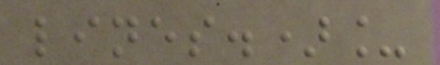lines.)_
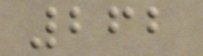262
